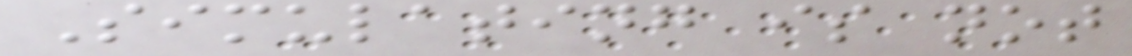Simulating is not
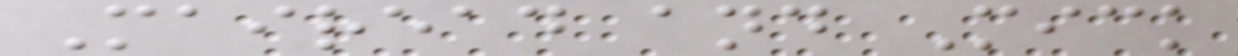Mairead and Mick
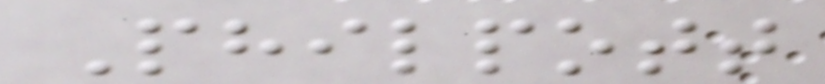Philpott
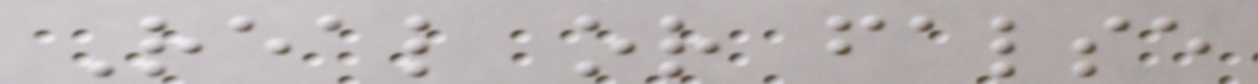Real or false
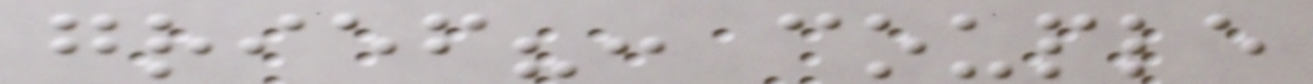grief?: couple
